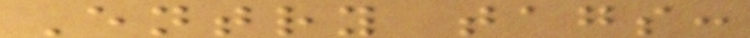Entry tags:
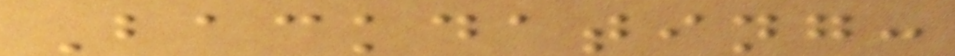Backdating:
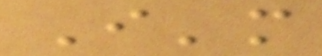I'm
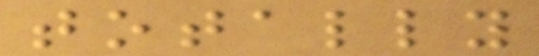totally
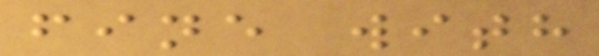fine with
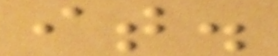it.
